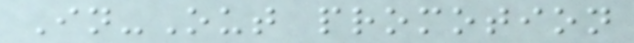In-Out promotion
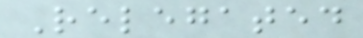Relegated
